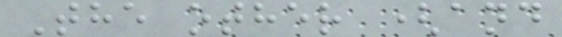The other (and
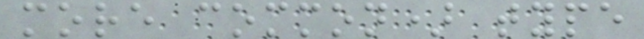more common) type
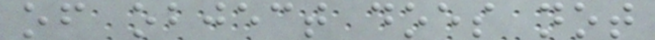of object does not
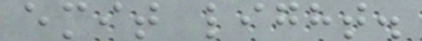emit light.
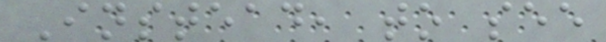Instead, to see
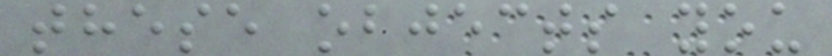these objects you
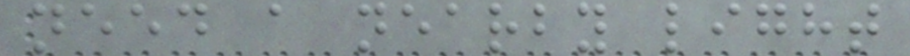need a nearby light
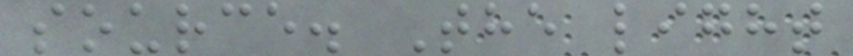source. The light
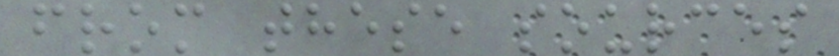from these sources
